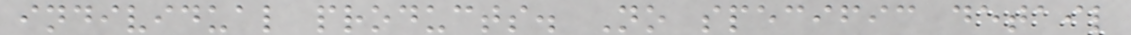individual products. No specific detail
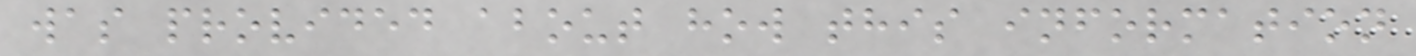was provided about how this information
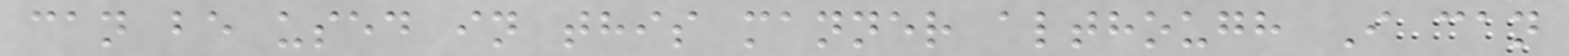can be used in this manner although I can
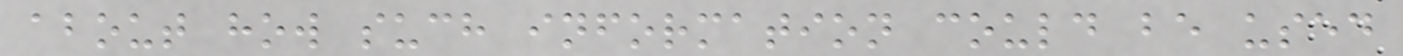about how such information could be used
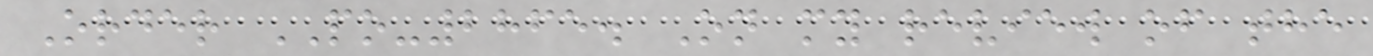Order PO-2865. On my review of the
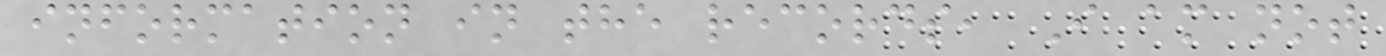information in the records, I am not
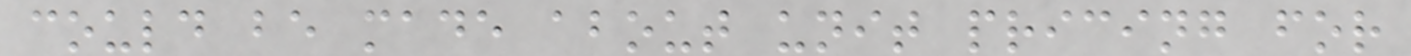could be made about unit pricing for
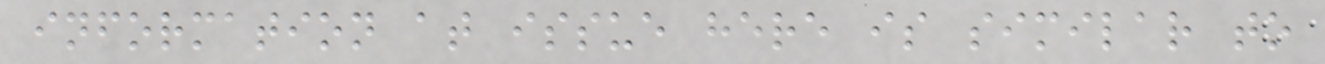information at issue here is similar to
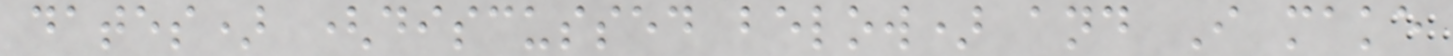dates) (discussed below) and I make
